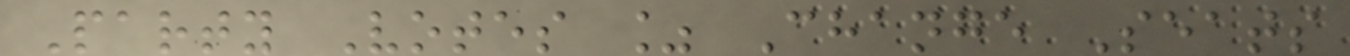Party Votes % Change Seats
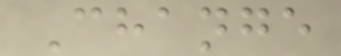Change
